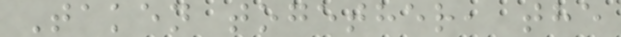Taken together, the
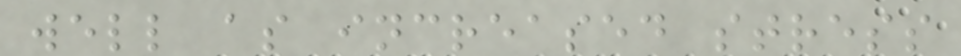well as increased stress
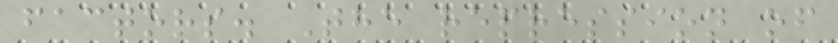factors. The repression of
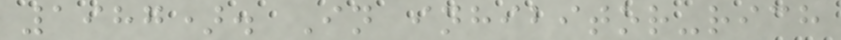1987). In inhibitor-rich
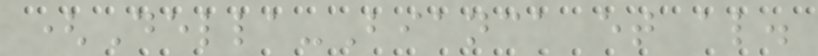(Della-Bianca et al.
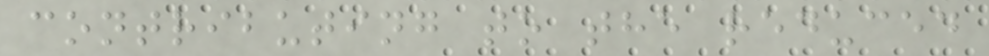contributing to the reduced
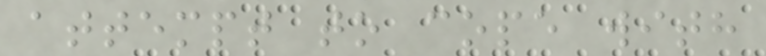attempt to cope with
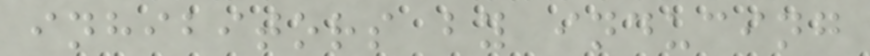inhibitors by inducing
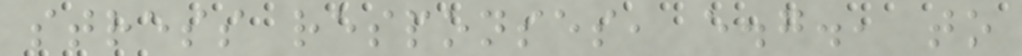stress responses, e.g., to
